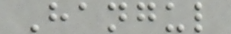Hangul
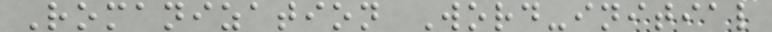Romanization Word-initial
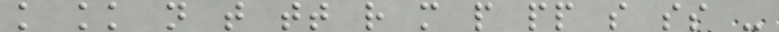k kk n t tt r m p pp s ss -
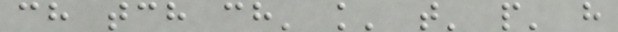ch tch ch' k' t' p' h
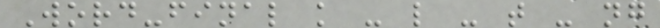Word-final k - l - t - ng
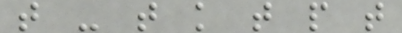t - t k t p t
